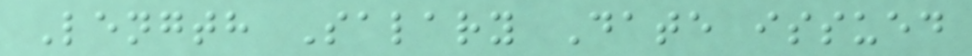Length Salary Date issued
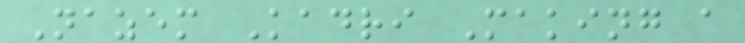Nazem Kadri Making a
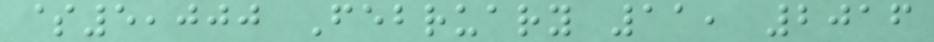$5,000 February 11, 2016
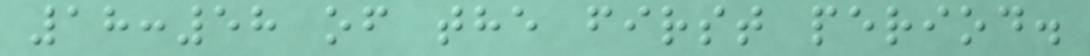18:58 of the first period.
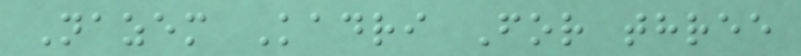Nazem Kadri For three
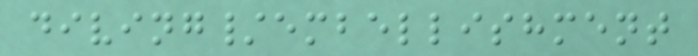diving/embellishment
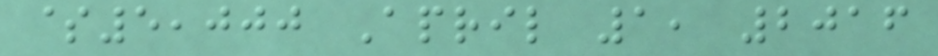$5,000 April 1, 2016
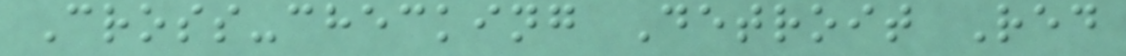Cross-checking Detroit Red
